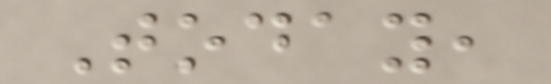Today,
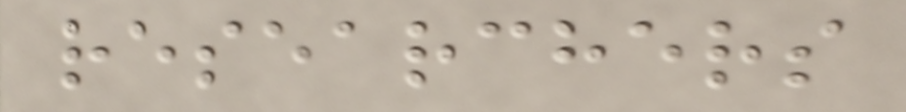researchers
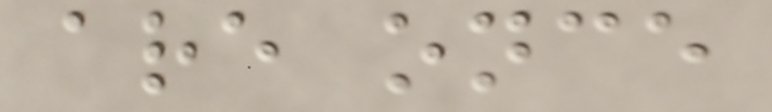are once
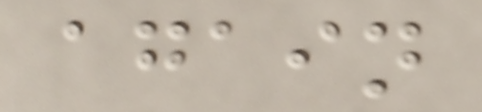again
